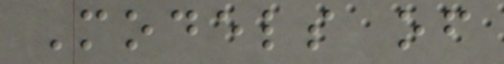Models of
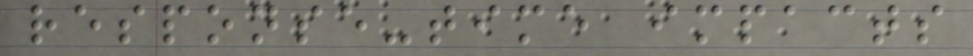response-time impacts
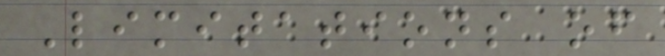Limitations of
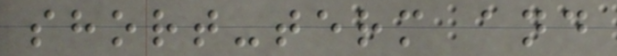short-term and
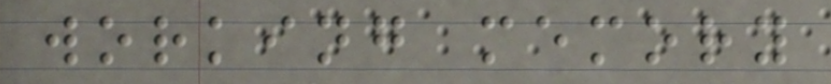working memory
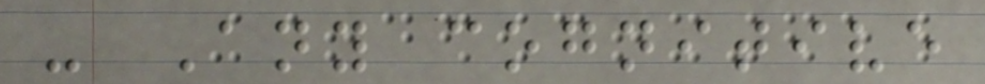- Any cognitive
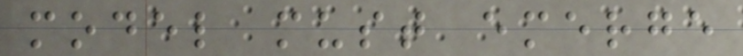model must emerge
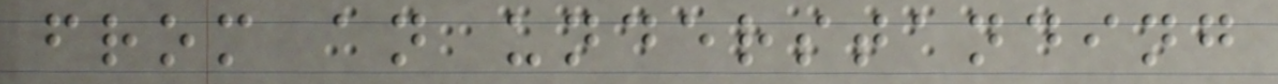from an understanding
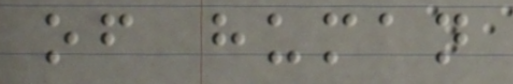of human
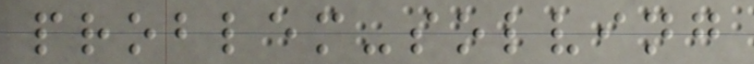problem-solving
